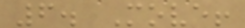6. Move!
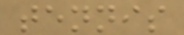tennis
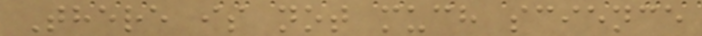There is not much science
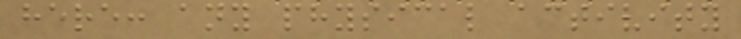here: any physical activity
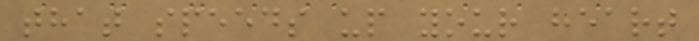that speeds up your heart
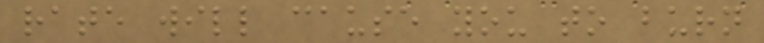rate will cause you to burn
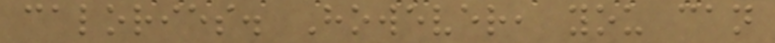calories. However, you can
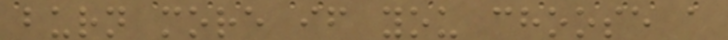burn more if you choose a
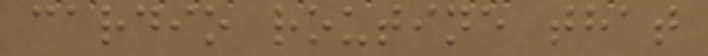cardio routine that
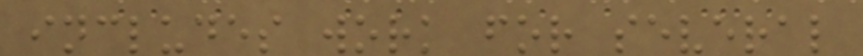includes work for several
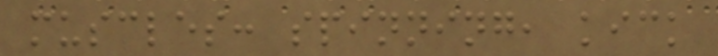muscles: spinning, kick
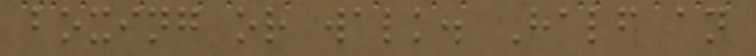boxing or walk. Half an
